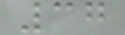37
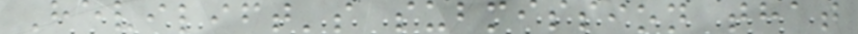Hevilift's submission that
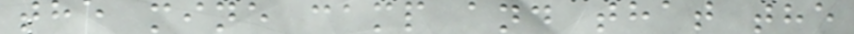the mine camp and that the
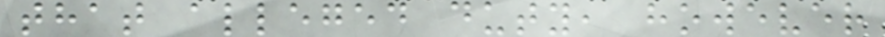that alleged duty, however
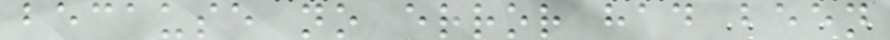because no error had been
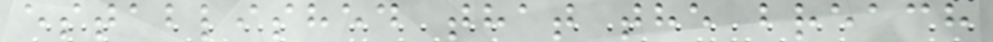established that the breach
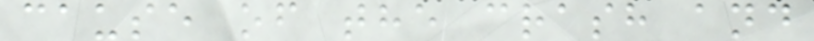cause of the crash and
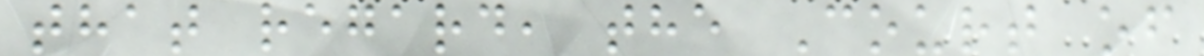that regard, the Court of
